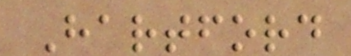Hartford
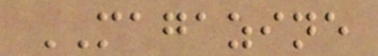MAGAZINE
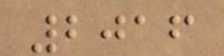2016
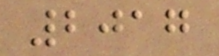2017
